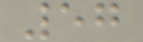57
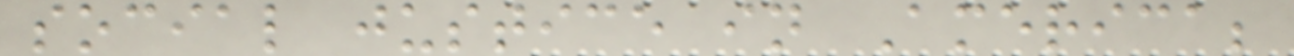social justice in America;
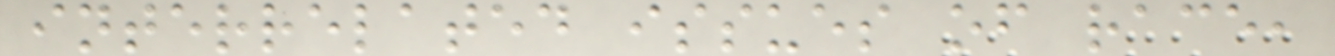interrelated issues of race,
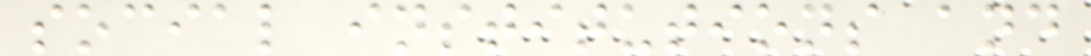social institutions and
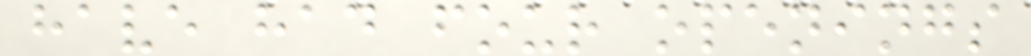have had four openings
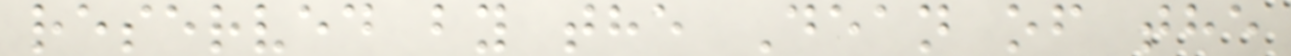reserved by the Dean of the
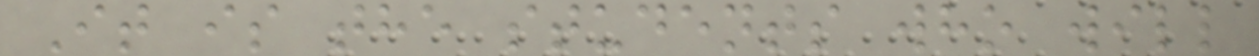It is the students who will
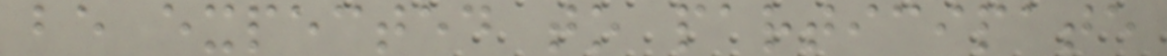be expected to participate
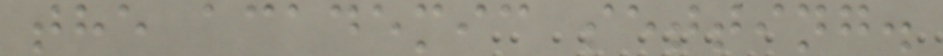the academic setting.
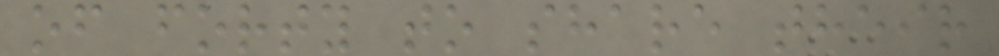of forty to share their
